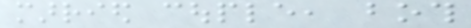married couple, both
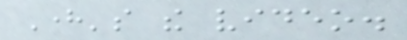Here's the video.
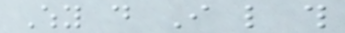Why do I like this
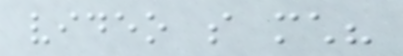video so much?
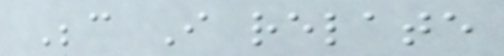Because I relate
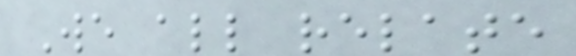We all relate
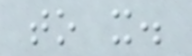to it.
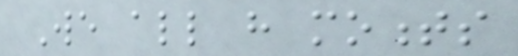We all have moments
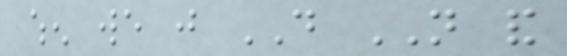when we just DO NOT and
